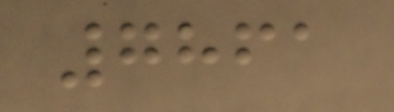7861
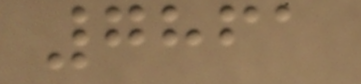7861
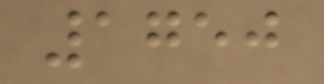1750
